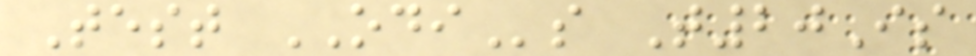Test ODIs T20Is
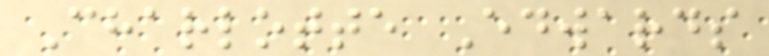Charlotte Edwards
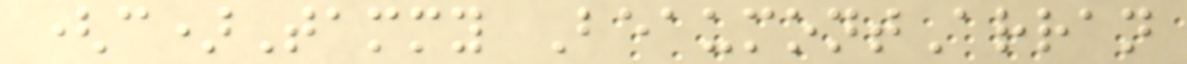(c)Tammy BeaumontArran
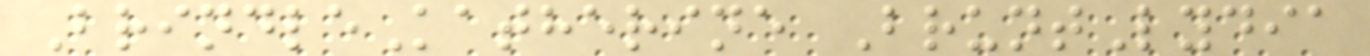BrindleKatherine BruntLydia
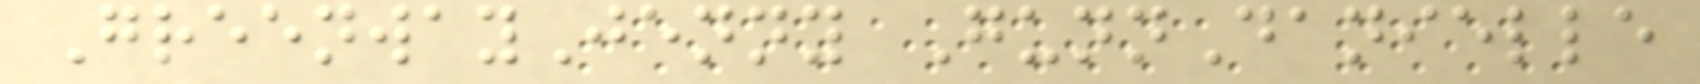GreenwayJenny GunnDanielle
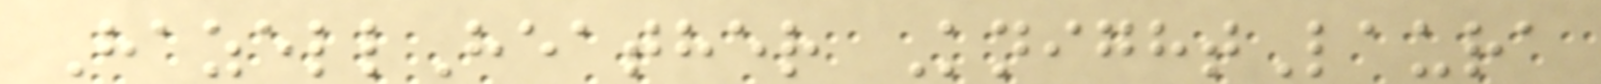HazellHeather KnightLaura
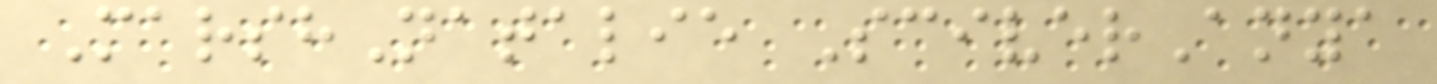MarshNatalie SciverAnya
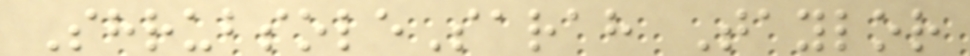ShrubsoleSarah Taylor
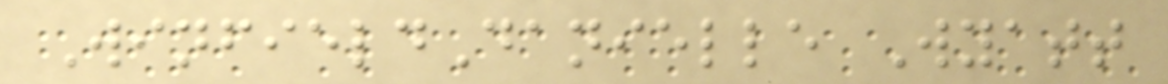WinfieldDanielle Wyatt
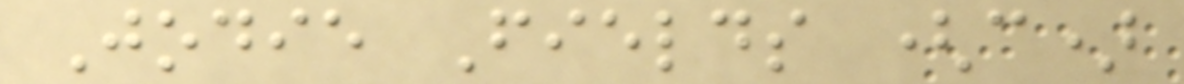Jodie Fields (c)
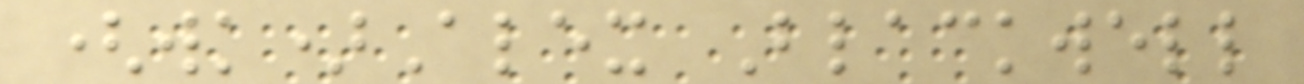(wk)Alex Blackwell
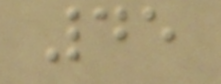45
